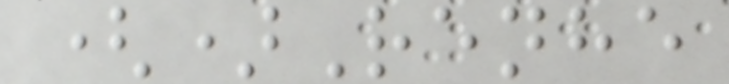()Renhe
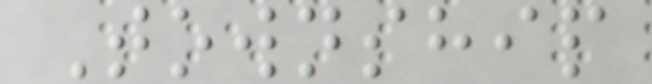Township
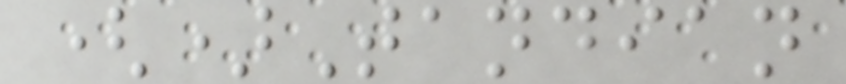()Tandian
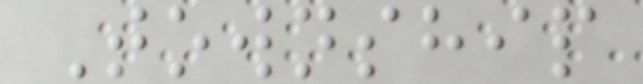Township
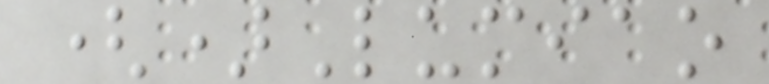()Lumiao
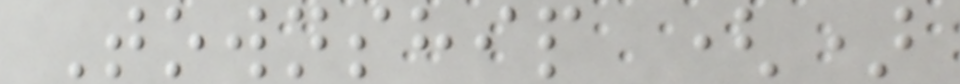Township ()
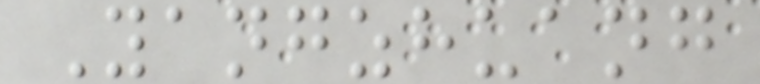Yangzhuang
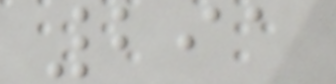291
